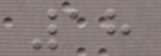18
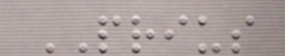PRIUS
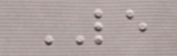LE
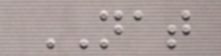NAT
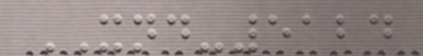XND-5124
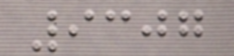9307
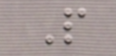P
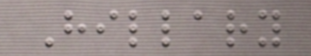Hillary
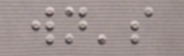wn's
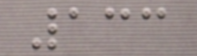133
